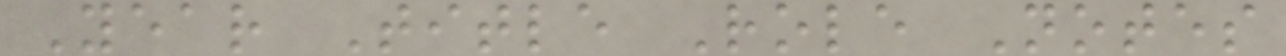Year Title Role Notes
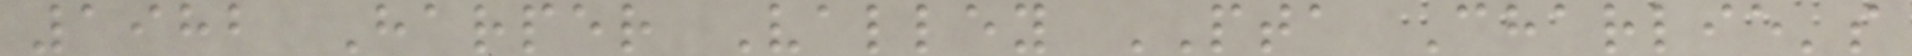1982 Harper Valley PTA Charlie's
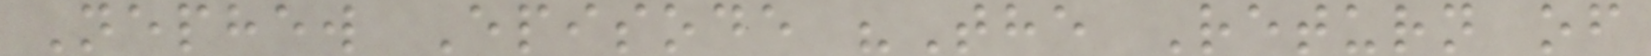Nephew Episode "The Return of
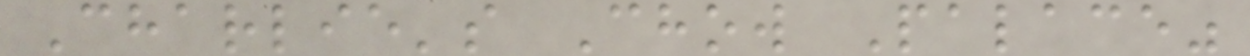Charlie's Chow Palace"
